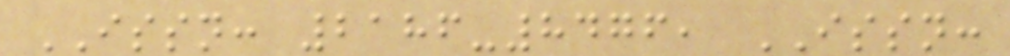ISSN: 2186-8476, ISSN:
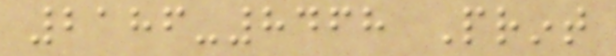2186-8468 Print
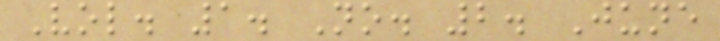Vol. 1. No. 2. June
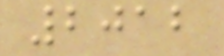2012
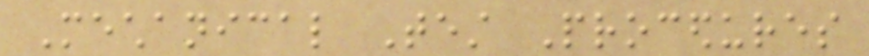Mechanical Test Procedures
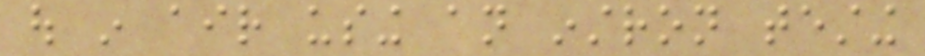out in air using an instron testing
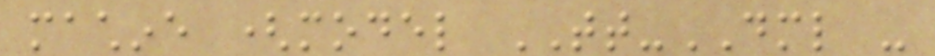machine (model TT-DML -
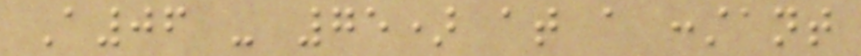A06 - 75) at a constant
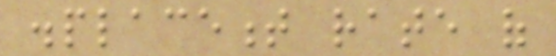displacement rate of
